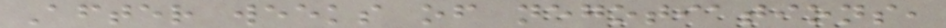After weeks of negotiations,
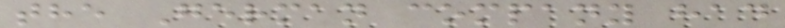the German company had
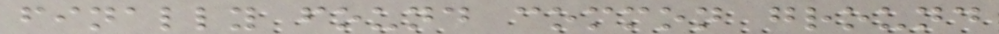finally found common ground
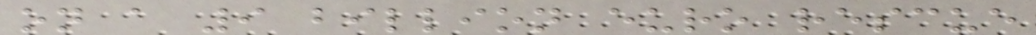on a 9 billion euro rescue
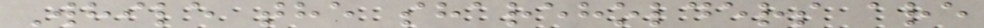While the shareholders are
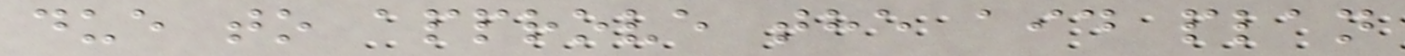due to approve the aid plan
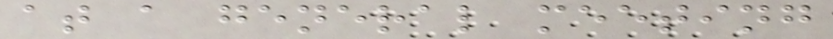at a general meeting
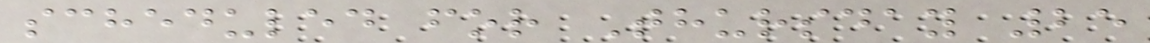scheduled for Thursday 25
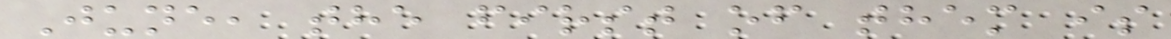June, the first of them is
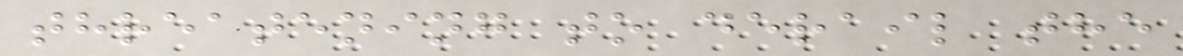threatening to derail the
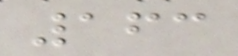163
